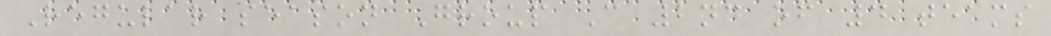Regular season Group C 2nd of 4 teams
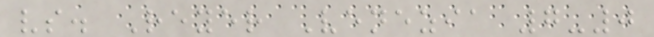vs. Reyer Venezia 7-0
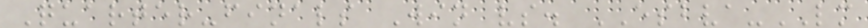Quarter-finals Win vs. ESBVA-LM
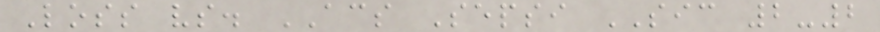Loss vs. ACS Sepsi SIC 2-2
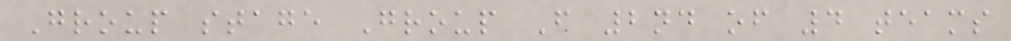Group stage Group F 2nd of 4 teams
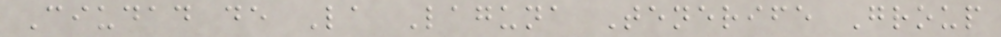Ciudad de La Laguna Tenerife Group
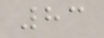83
